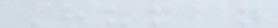Human
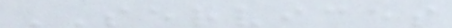SERVICES
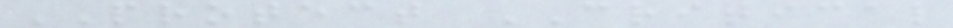PROTECT CRITICAL
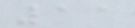11
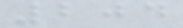204
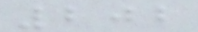202
